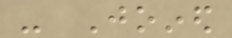- Joined
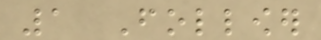1 Follower
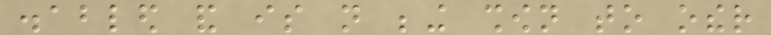disabled and is not being shown to other
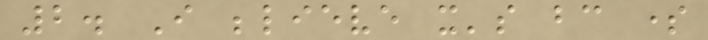2. I believe it's bc some
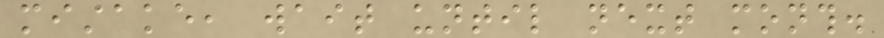mistake, wait until next month.
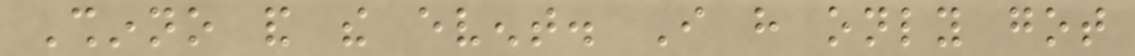Shinno and the event. I have only got
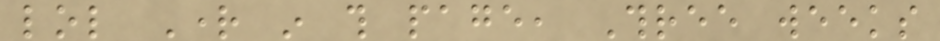lol Right in this page, Three weeks
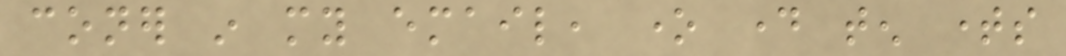coner in my email, one day ten times
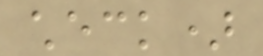check)
